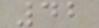42
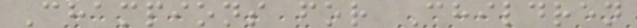Champions for Children
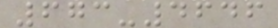673-4646
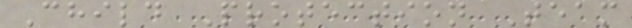Child Protection Team
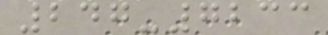247-7233
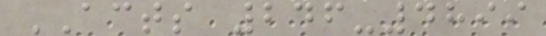ACTS 246-4899
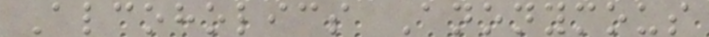Alcoholics Anonymous
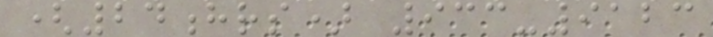(24hrs) 933-9123
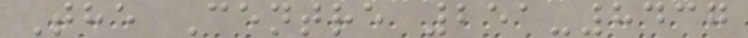The Centre 251-8437
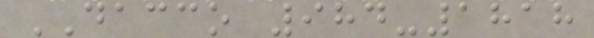DACCO 984-1818
